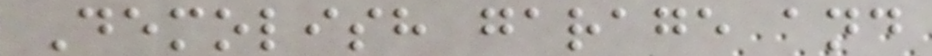Demolish garage and
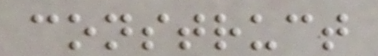construct
